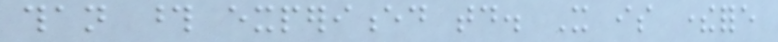than those experienced today. It is therefore
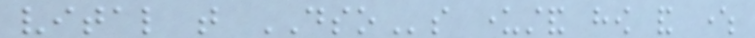vital that DSOs understand how and where
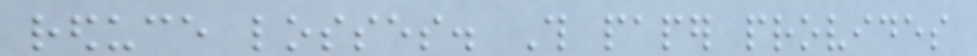reduce losses. This paper provides
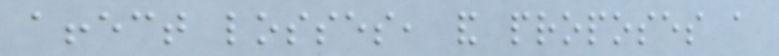affect losses, and proposes a
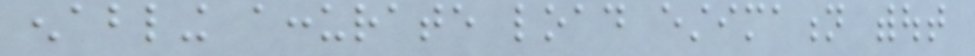enabling accurate load estimation without
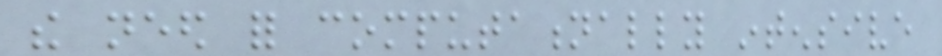the need for computationally intensive
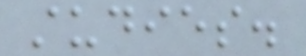studies.
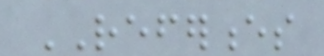REFERENCES
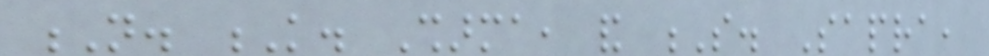N. K. Sharma, and S. Sapra,
